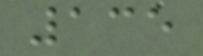135
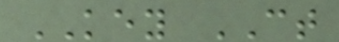KEY CT
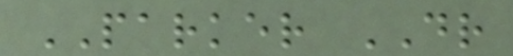PARKER DR
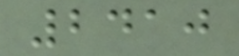2410
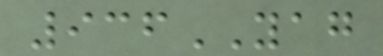936YAG
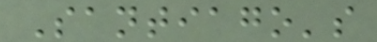Santiago's
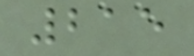215
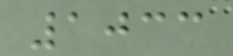1033
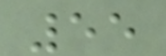55
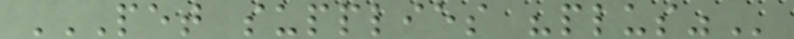PET SUPPLIES "PLUS"
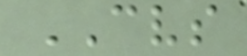CVS
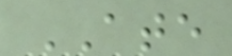ATE
